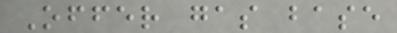Offer gas base
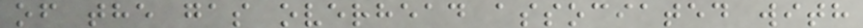of the gas overhead associated with
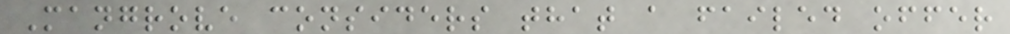Mangrove considers that a failed offer
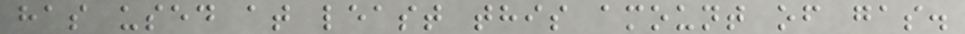has used at least this amount of gas.
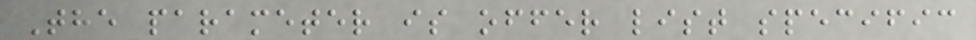The parameter is offer list specific
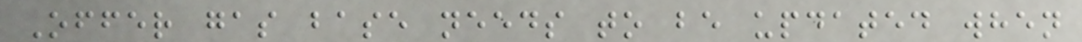Offer gas base needs to be updated when
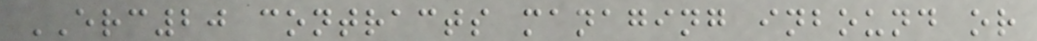ERC20 contracts managing inbound or
